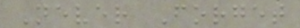Never Forget
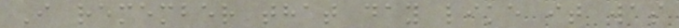I remember that day like it was
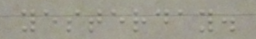yesterday.
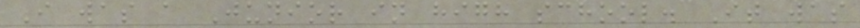I was a Junior in high school. It was
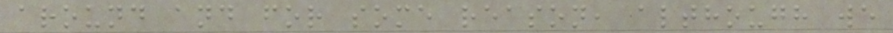around and for some reason, although we
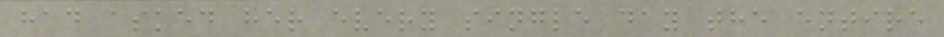had asked her every single day the entire
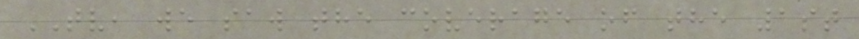TV, we saw the coverage of the 1st
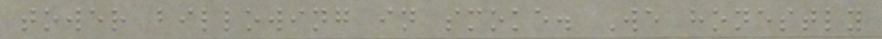tower billowing in smoke. We honestly
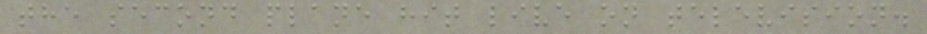the second plane hit live on television.
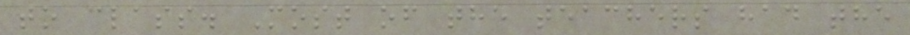to class. Most of the teachers had the
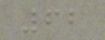62
